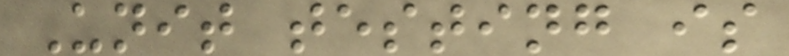Unit testing is
